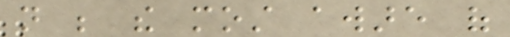not be the most aware of
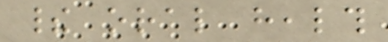their oral health
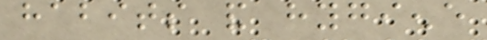habits and hygiene
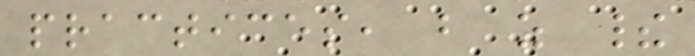practices, but as their
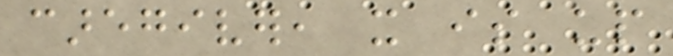caregiver, it is up
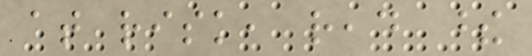at risk, read these
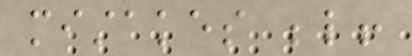mistakes below!
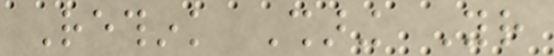Rethink Sharing Your
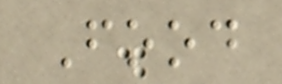Food
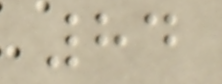84
